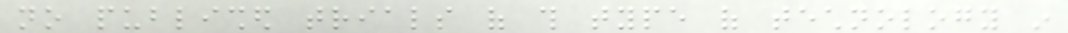no published trials of this type of technology in
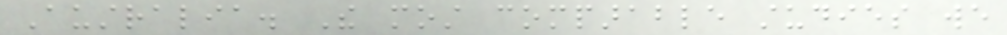Australia. The most comparable studies we
